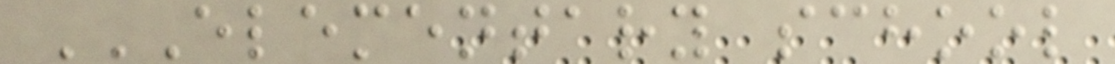ELEMENTARY SCHOOL
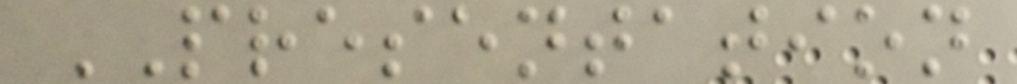PRESENTATION
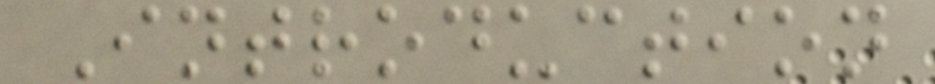Introduction
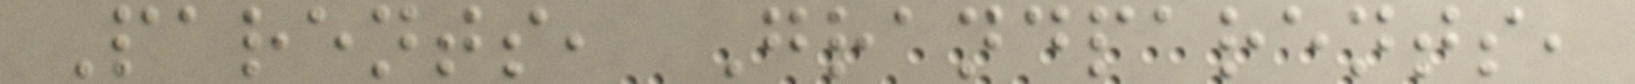Parents, Grandparents,
